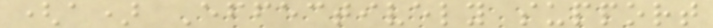(a) Effectively support
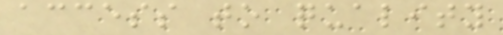access to quality
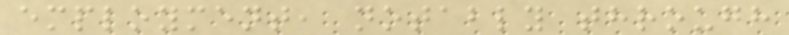employment, notably through
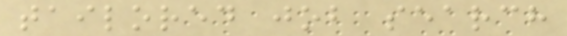tailored job search
